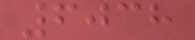6038
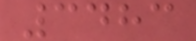3483
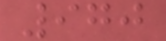970
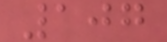107
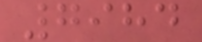7984
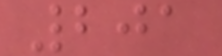201
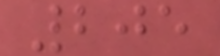205
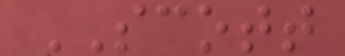SCOTT
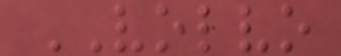VOLVO
